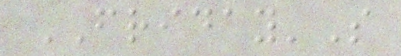FRIDAY'S
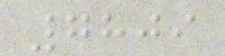7809
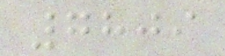7809
